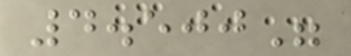4.500"
